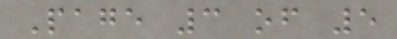Page 3 of 5
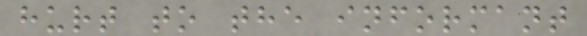hurt to the informant
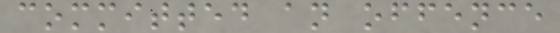committed an offence
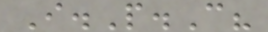I.P.C?
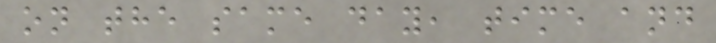on the same day, time and
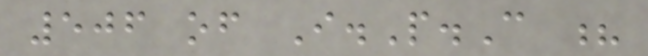506 of I.P.C ?
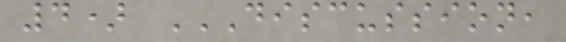4) DISCUSSION,
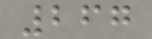267
